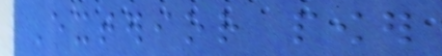Exterior power
